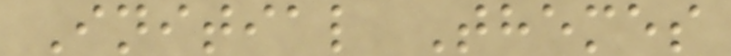Initial Themes
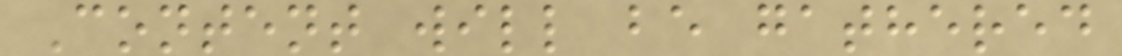Content will be gathered
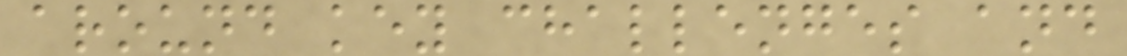around key challenges and
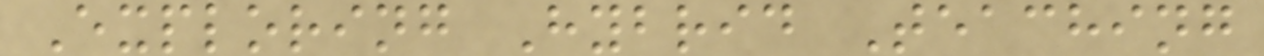Exploring Hybrid Teaching
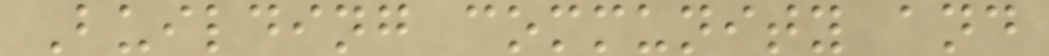Building community and
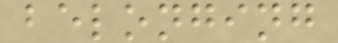belonging
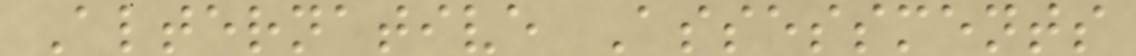Alternative Assessments
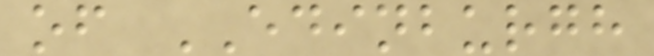of EDINBURGH
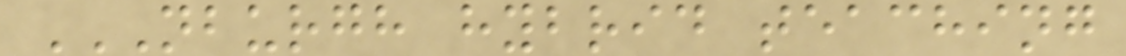NBURGH HYBRID TEACHING
